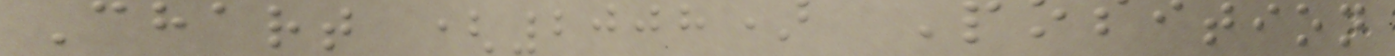Chart (2008) Position
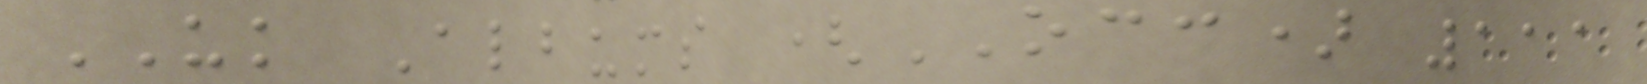UK Albums (OCC) 111
